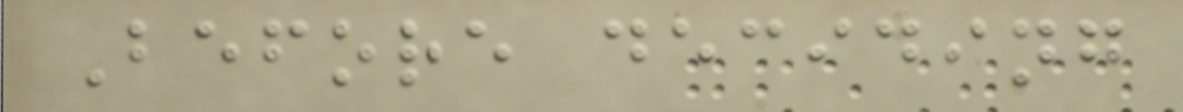Before deciding
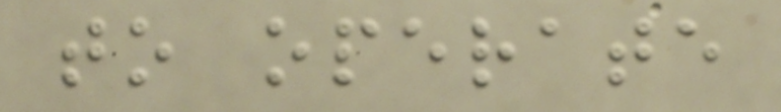to operate
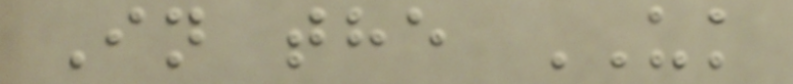In the UK
